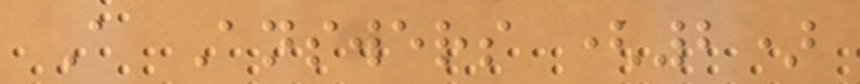A Answers (2)
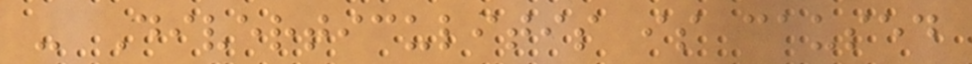- Diverticulitis is caused
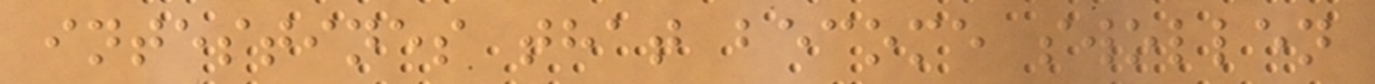intestines that become swollen
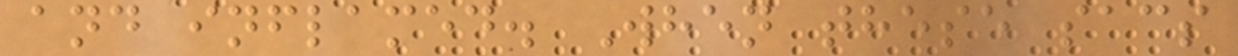and inflamed. When these sacs
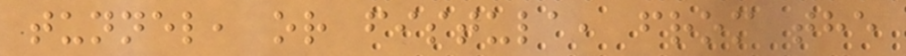tunnel, or fistula, from the
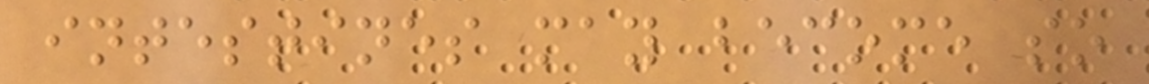intestines may become so
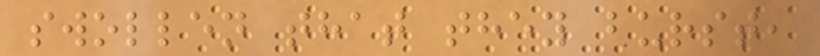swollen that they burst,
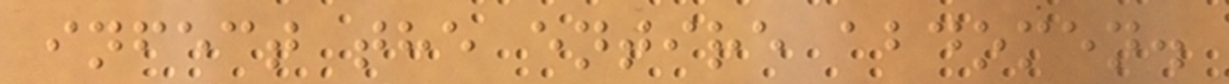infect the entire abdomen.
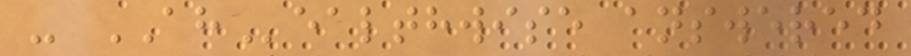- AHealthwise answered
